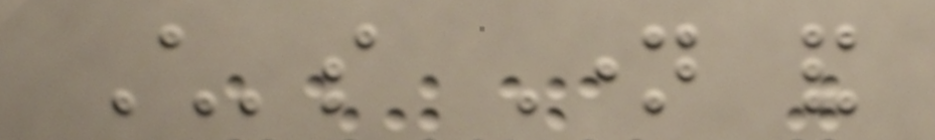Child's Name and
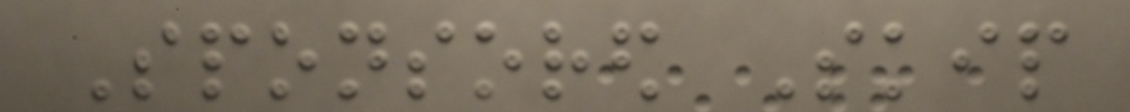Sponsored Skip
